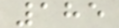185
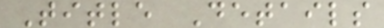Title Details
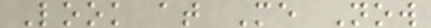Look at Me Now
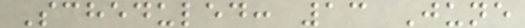Scheduled: 13 June
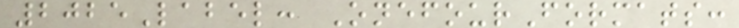2025Label: OnefourFormats:
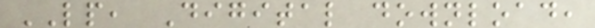LP, Digital download,
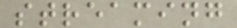streaming
